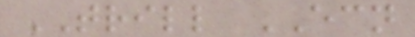TRILL ECN
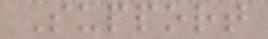Support
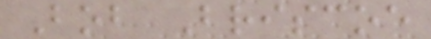Bob Briscoe
